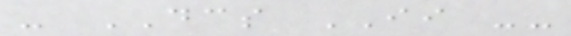- DCS II --
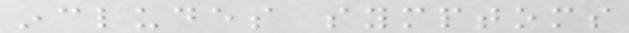includes symptoms
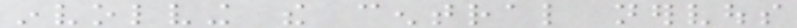involving the central nervous
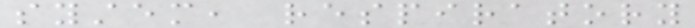system, respiratory
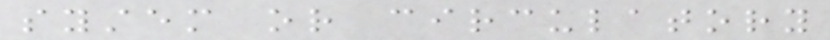system or circulatory
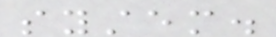system.
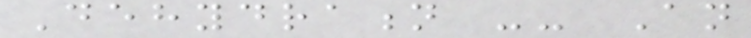Dehydration -- An
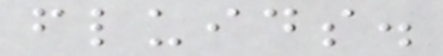fluids.
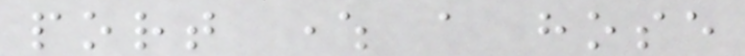port where a hose
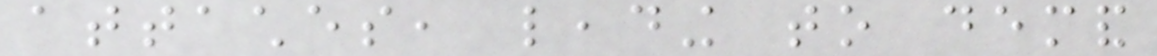attaches, leading to demand
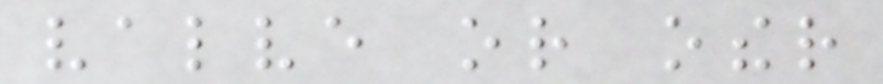valve or other
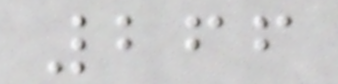266
